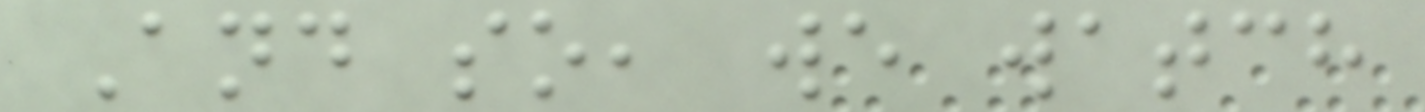And so, we watch
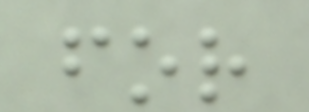for
